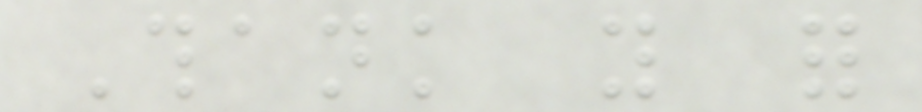Thank you for
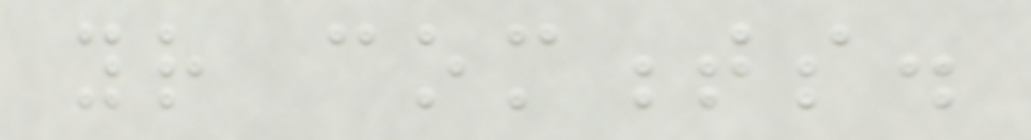your comments.
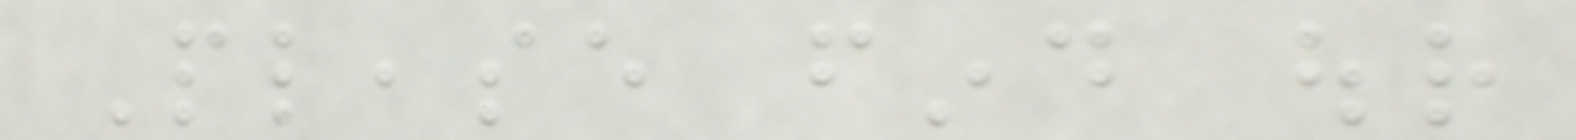Please find our
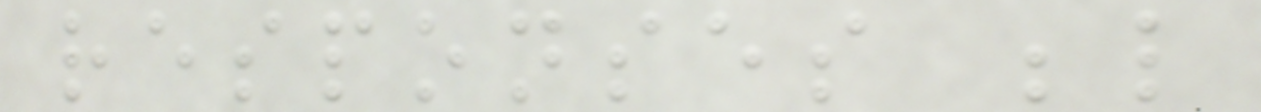responses below
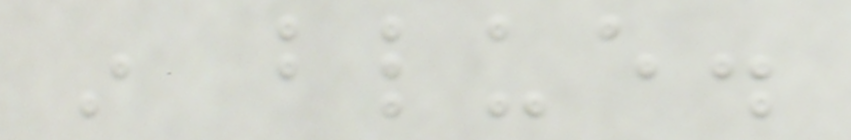in blue.
